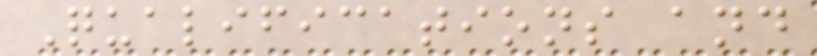Qualifications and
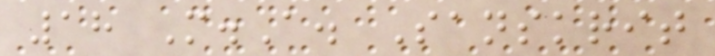18 M.A. Sanskrit
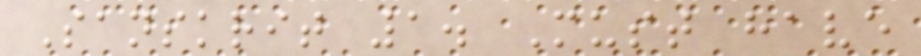Sanskrit 1. Must have
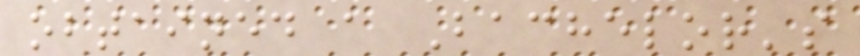obtained a Bachelor's
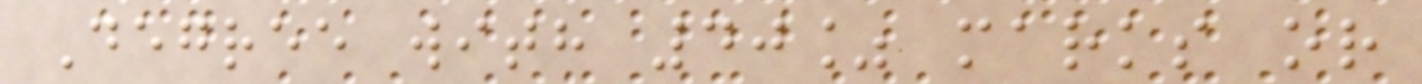Degree with 40% marks or
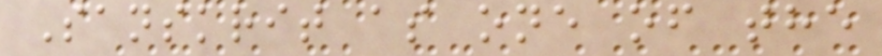Sanskrit as one of the
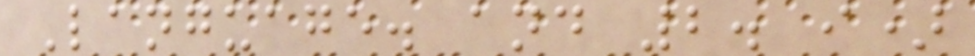Language. and 2. i)
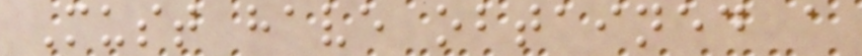Must have obtained a
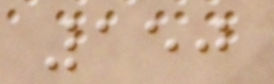150
